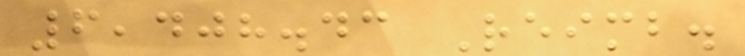6,408.43 Reimb.
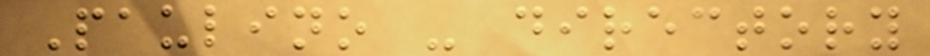Paulino - directory
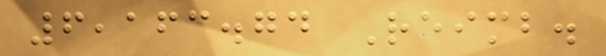6,163.74 Reimb.
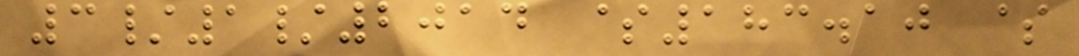3/1/2014 $183.10 $
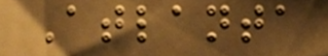Atlanta
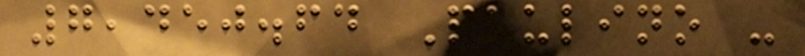7,450.64 Paulino -
